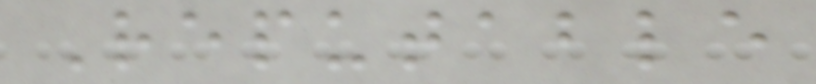Reputable
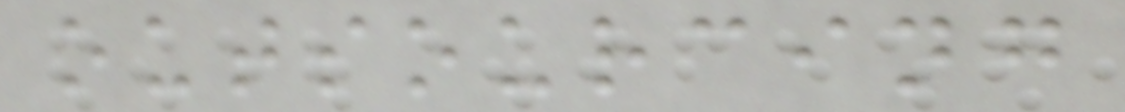outsourcing
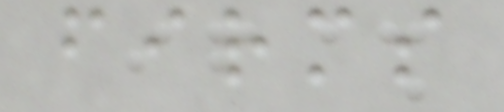firms
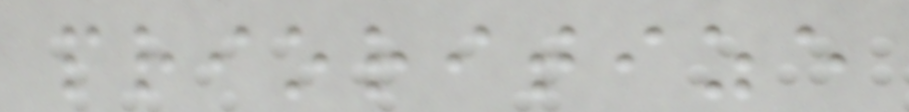prioritize
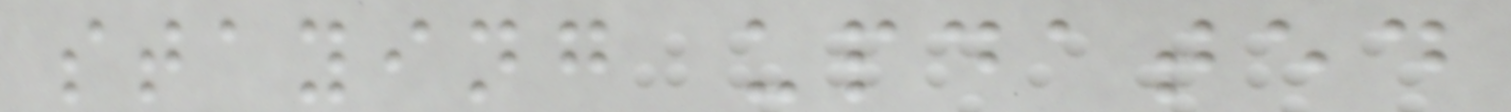staying updated
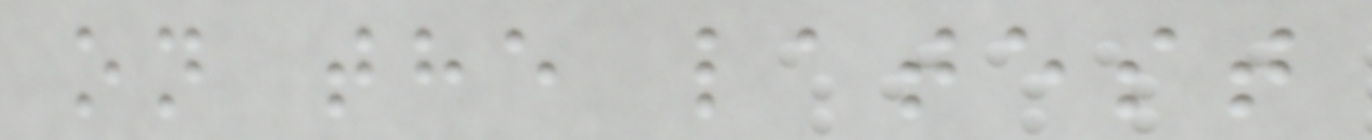on the latest
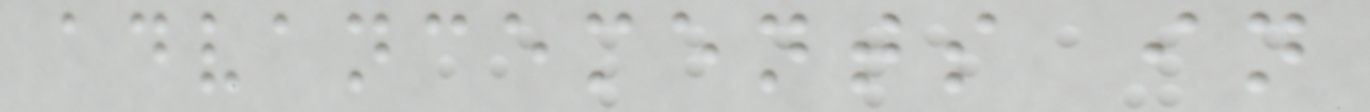advancements in
